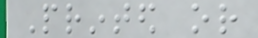Printed or
